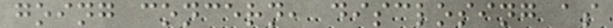going concern, disclosing as
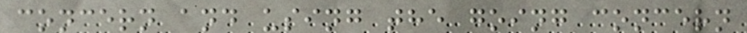concern and using the going concern
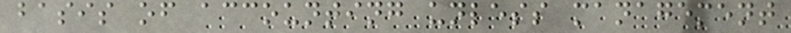basis of accounting unless management
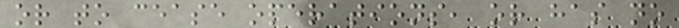or to cease operations, or has no
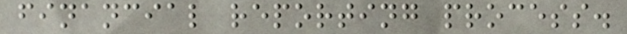financial reporting process.
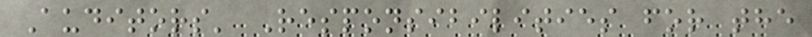Auditors' Responsibilities for the
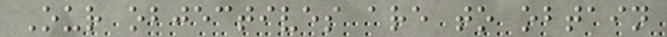Our objectives are to obtain
